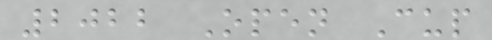2022 Open Cup
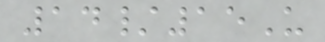14/15U
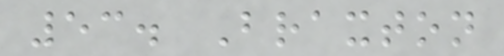53. Braxton
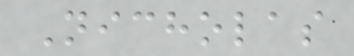Nicholas
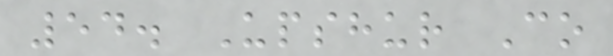54. Upshur Co
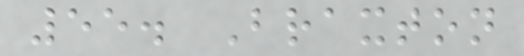55. Braxton
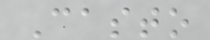Casto
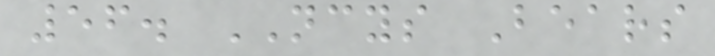56. NCYS Bears
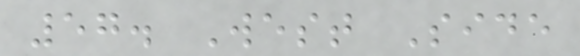57. West Side
